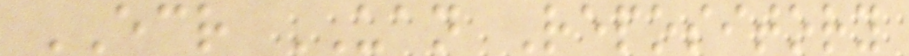ECR UAN Repository
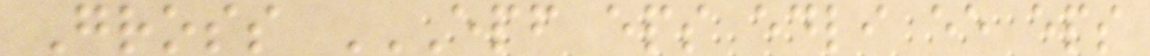Gross EPF EPS EDLI EE EPS
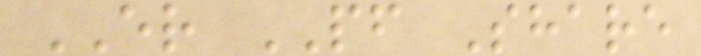ER PF Share
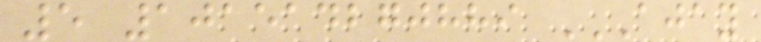5 101514270889 AJAY
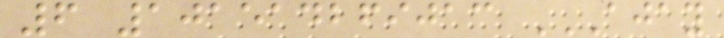6 101514269013 AJAY
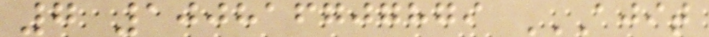7 100816707879 AJIT
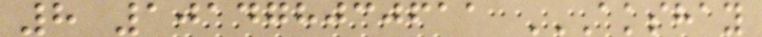8 101478030611 AKSHAY
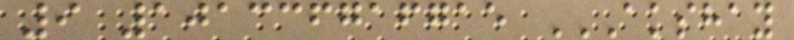9 101336716715 AKSHAY
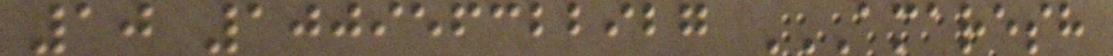10 100956322927 AMARESH
